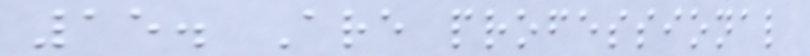15. Are professional
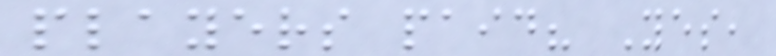players paid? Yes,
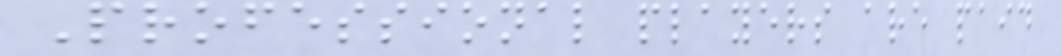Professional players are paid
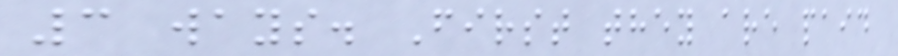3 ways. First they are paid
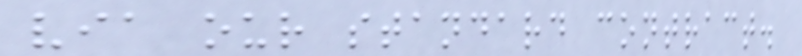via our standard contract.
